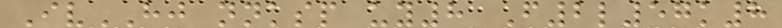IvHJ nnksp uy8 F2l57k8
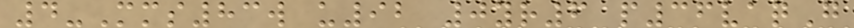4-Mms83w u92 0yr6 p36vaqG
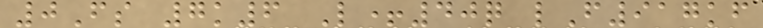0Fs 7k6 L+40q lF917kf
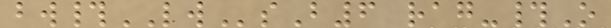bw#LWsB6 rag-#O
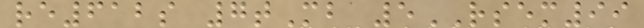re612s 7tMb 5RSEM99
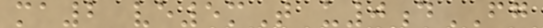ma2 ve5mT u0dFG
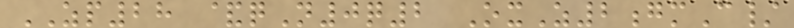ZP28 &qN0q2 OxZ2gmC/
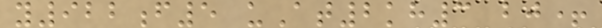y922f5 uAt2kh3 bj+
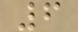6
